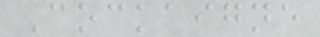Cockaigne
